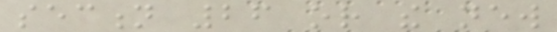section 26 or the new
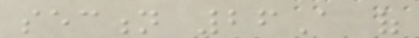section 26A of
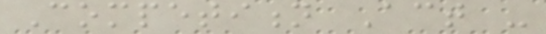Competition Act -
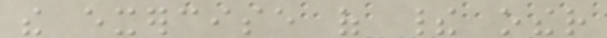the exercise of their other
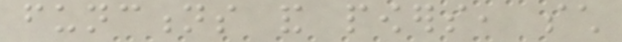functions and powers, such
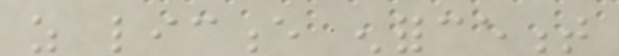as licence enforcement
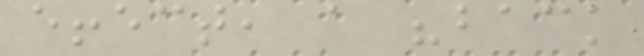effect, a "back
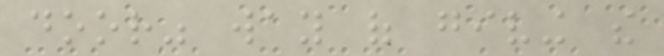door" way of giving the
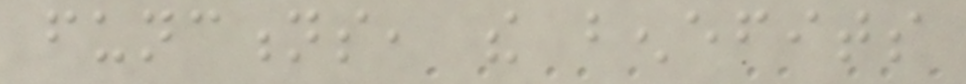functions, the benefits
